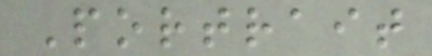Portrait
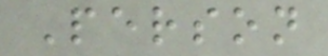Person
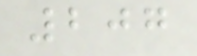207
